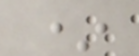*
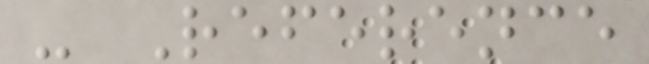- Reference
